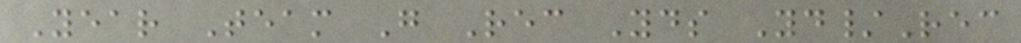Year Team G Rec Yds Yd/Rec
